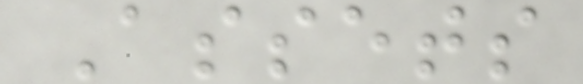Assets
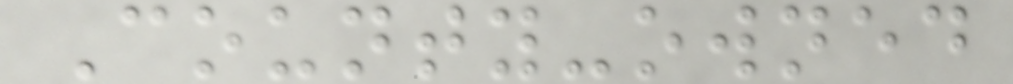County-owned
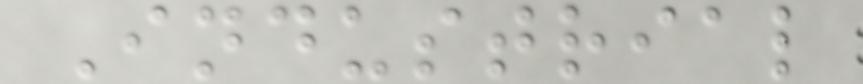Industrial
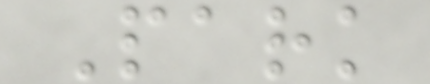Park
